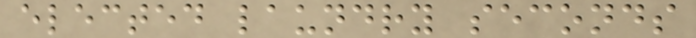elected laundry seconds
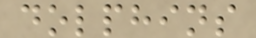dolphins
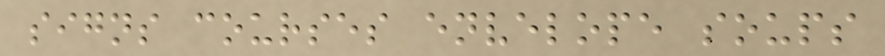signs courses envelope soups
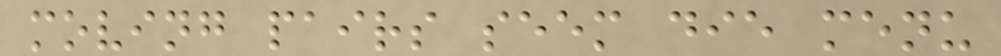moving pairs seem die menu
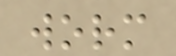worm
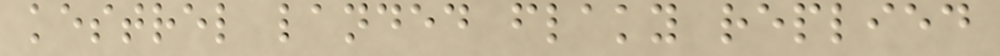kestrel landed flaky replied
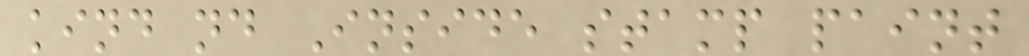kind nd Inside stamp paint
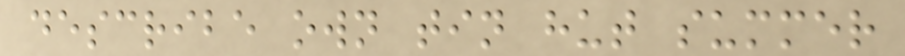describe own tin hut summer
